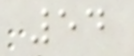54
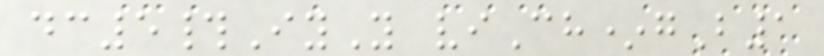dc5#IyY viCh*gB1
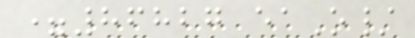=86827 eaO/
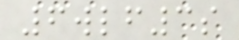6wlf3s
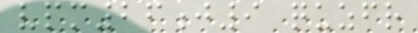vpm26j9 quzfr
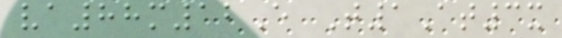va88m12E T1At3x
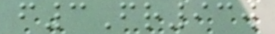f3Fr93w
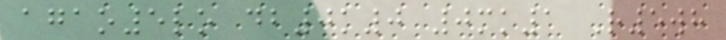agao5lo db0k0 0mk1 R5wh
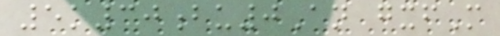5k30bu0An gxfM
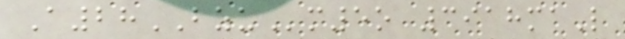A28BZUm5o 3918maL
